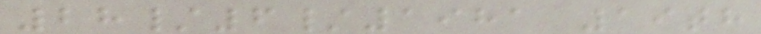28/6/1981 19th
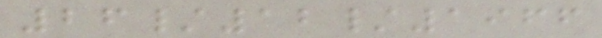26/12/1966
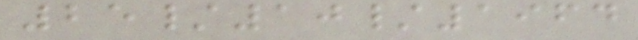25/10/1964
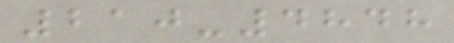210-4848
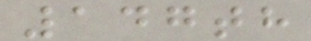147th
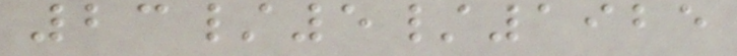23/5/1925
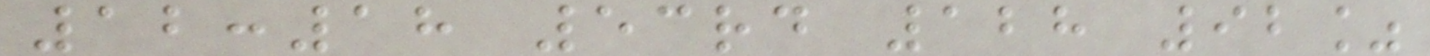12:18 53rd 128 92%
